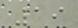19
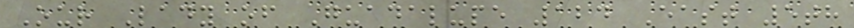Our Lady of Guadalupe 124 East 5th
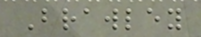Brawley
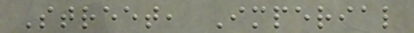Street, Imperial
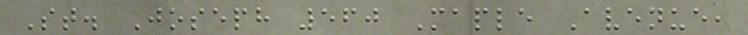St. Joseph 560 Maple Avenue,
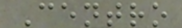Centro
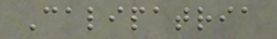Calipatria
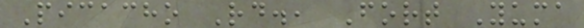Picacho Rd., Fort Yuma
